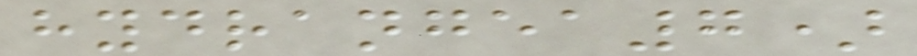hydrangea7)
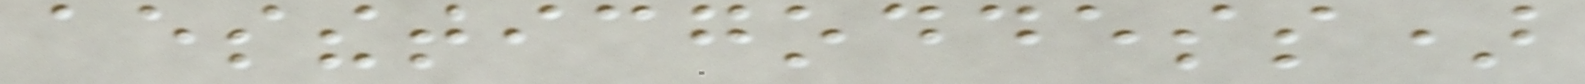aestheticgoddess)
